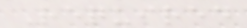Required
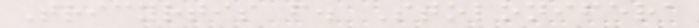Tricyrtis f. Stolonifera
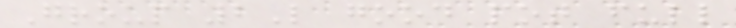Group 2L good pot full
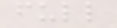full
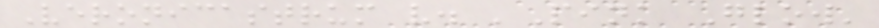Veronicastrum v. 'Pink Glow'
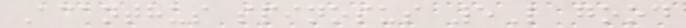Acanthus spinosus 5L good
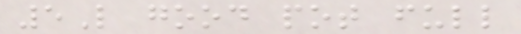5L good pot full
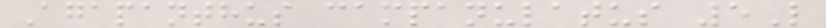Agapanthus campanulatus 5L
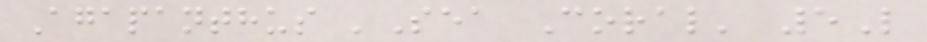Agapanthus 'Sea Coral' 5L
